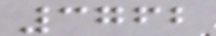3762
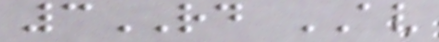3RD AV
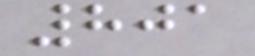801
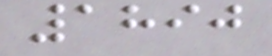1890
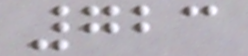723
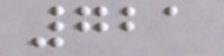721
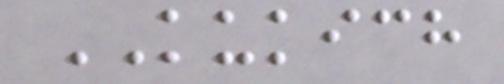KUKICH
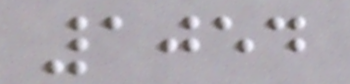1054
